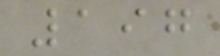197
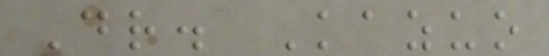Dr. Kazuo
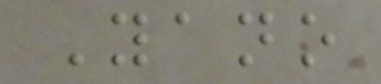Yano
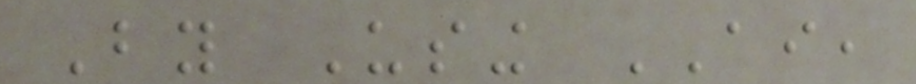By Using AI,
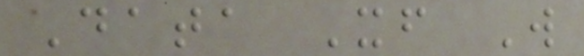Data Itself Will
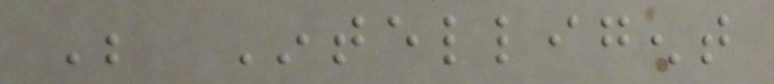Be Intelligent
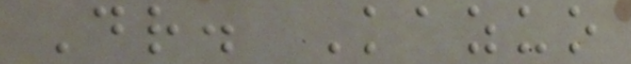Dr. Kazuo
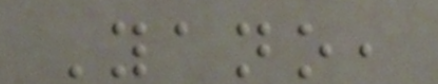Yano,
